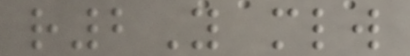r2Y mlw
